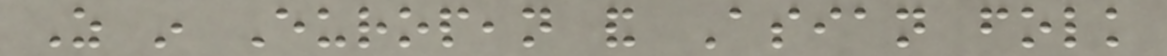As in European and Asian folk
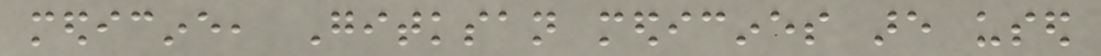medicine, Gitksan medicines are used
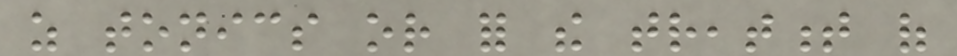as tonics or for the treatment of
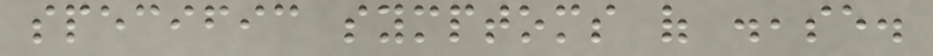specific symptoms of disease.
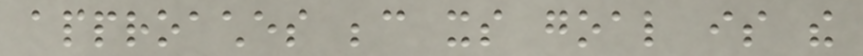approaches because its goal is the
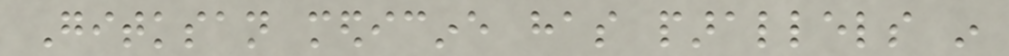Gitksan medicine has parallels in
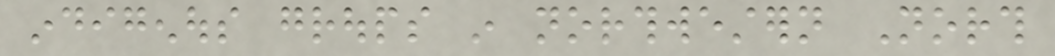indigenous groups in northwestern North
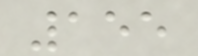155
